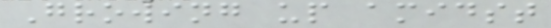Growing up amidst
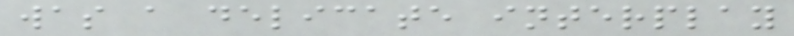was a delicate interplay
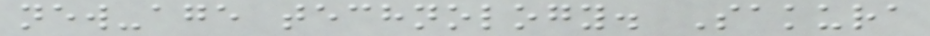new-age technology. Sakura
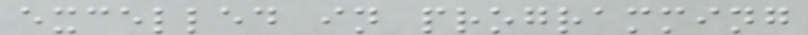excelled in programming
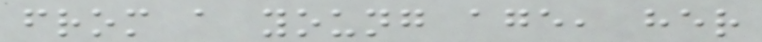from a young age, her
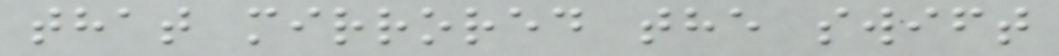that mirrored the swift
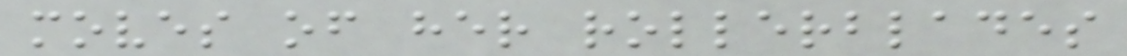moves of her rollerblades
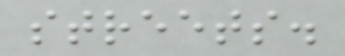streets.
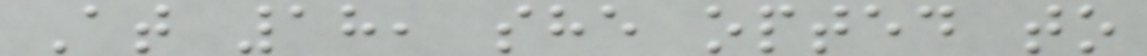At 18, she opted to
